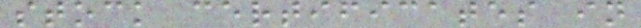stock certificates in
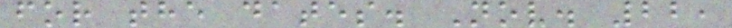for the dates. Nov. 22,
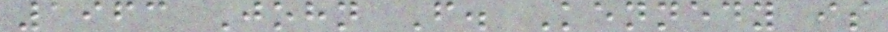1963 John F. Kennedy is
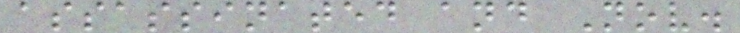assassinated and Nov.
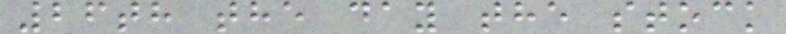26th the day the stock
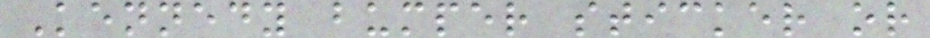Kennedy bumper sticker or
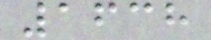1638
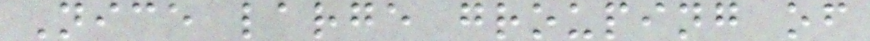Nice large grouping of
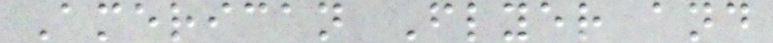American Flyer and
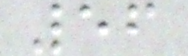56
